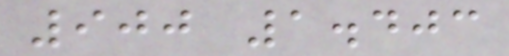900 1.403
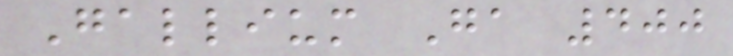Gallium Ga 400
